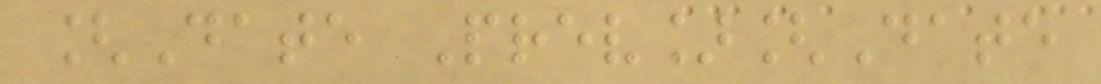[Date Prev][Date
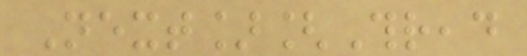Next][Thread
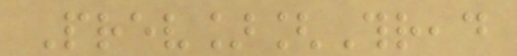Prev][Thread
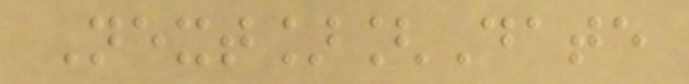Next][Date
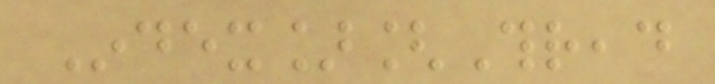Index][Thread
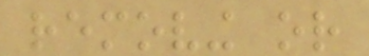removing or
